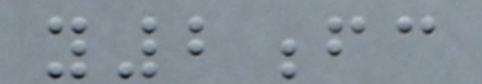y2fc
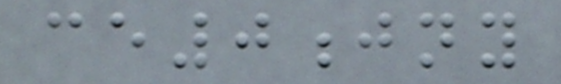ce0jny
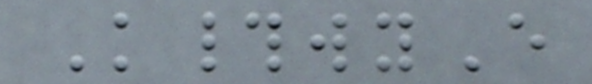K#wyE
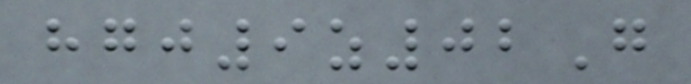hgj9z02G
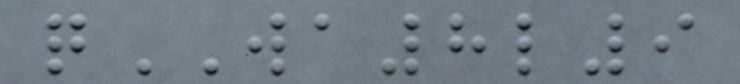qWA8l9
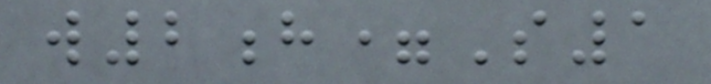w2h=S1
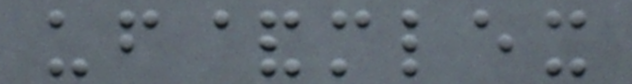uf&mlex
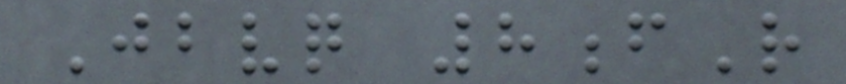Jbvq 8fR
